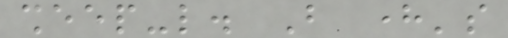sheep-like. But here's
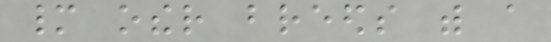many other breeds with a
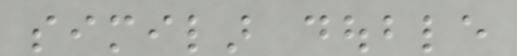similar double
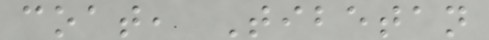coat, Tibetan
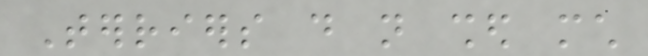Terriers do not shed much
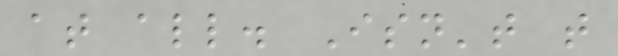at all. Isn't that
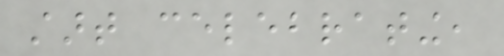start celebrating,
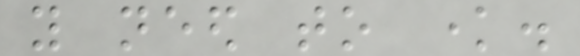you need to know.
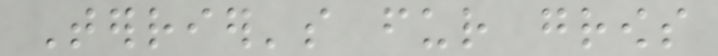Terrier's fur grows
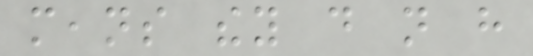means they do not have
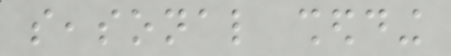seasonal shedding
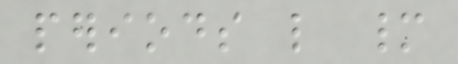periods like many
